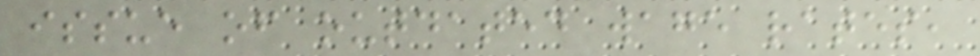issue of outdated wage rates,
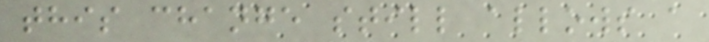this change still allows a
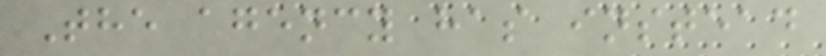The agency has instead
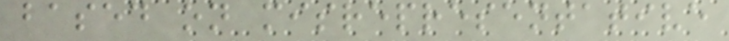based on misrepresentative
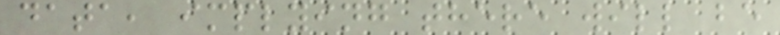data, implying there will be
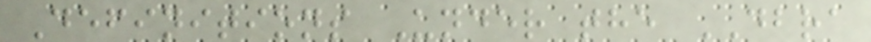Definitions Under the DBRA
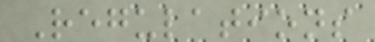Regulations
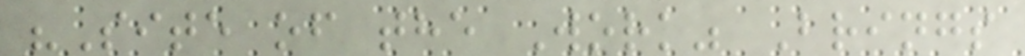"Site of the Work" Brings
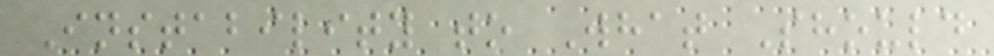Instability to What Should
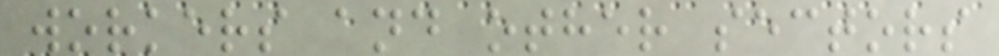workers and other sectors
